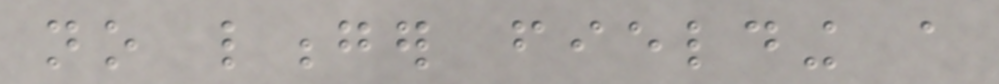no longer fielding a
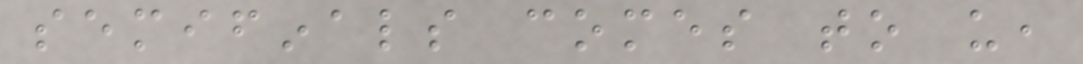semifinals comes to us,
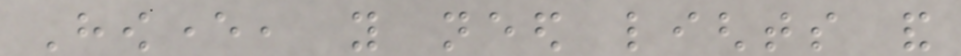However, you need lights and
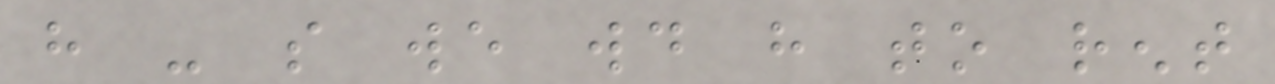have - so we would have to rent
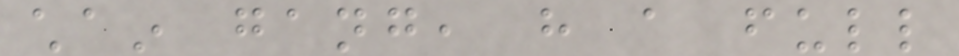chain gang, have a full
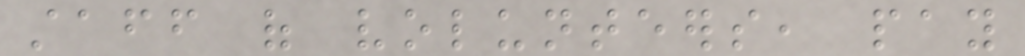staff of volunteers, pay
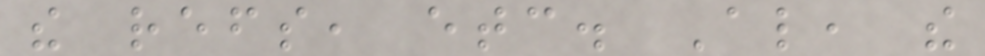the refs, etc. Also, the
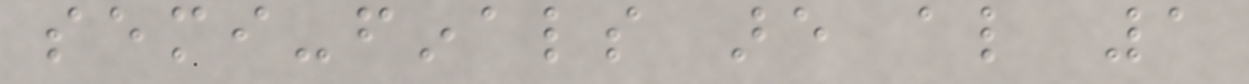semi-finals are also 1
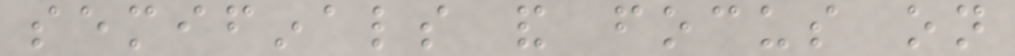semifinals and focus on
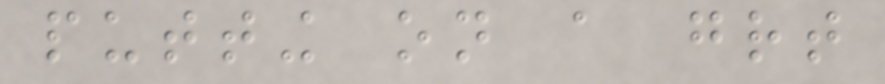putting on a great
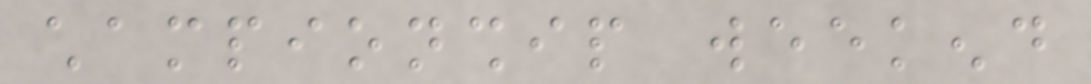championship weekend
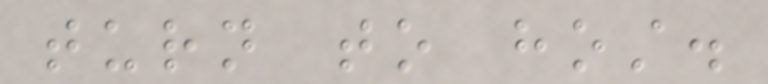turn to host.
